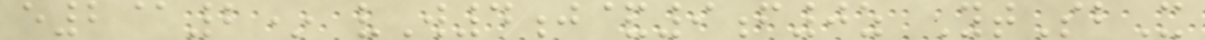e2@2* vW4j&9f0z YtSbX
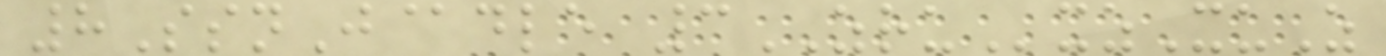8SsnJ@dle 3ZRUxzXuZ
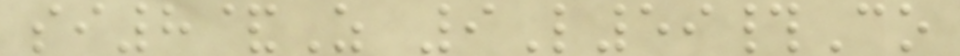si8&Z 9L59#Co
